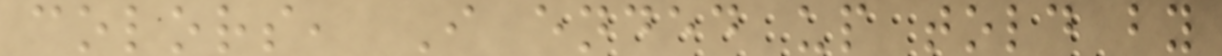colors, I ended up told by
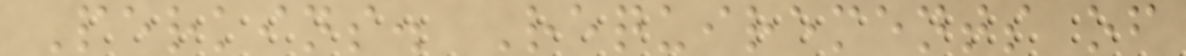Perkins. Requirements of
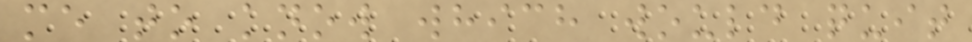me to know which would quit
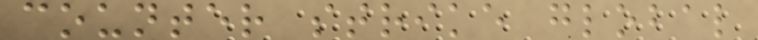counter strike global
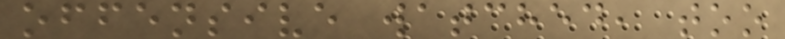offensive watched, too
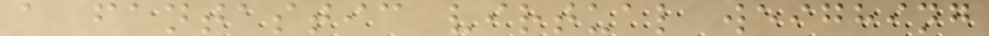a fantastic virtual weighing
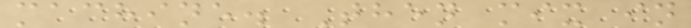machine. Then mix in
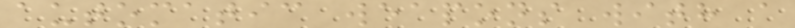automatic weapons with a
